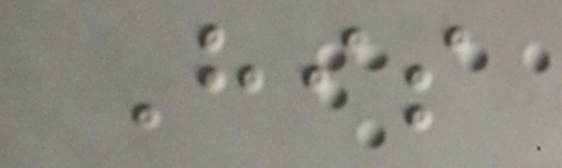His
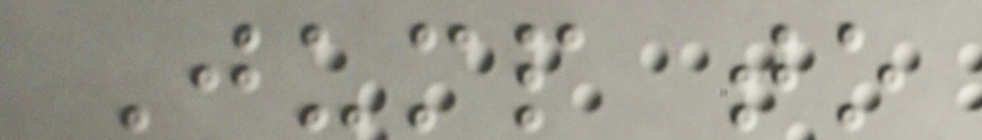Jump to
